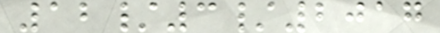12/3/2017
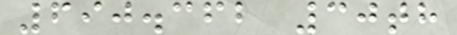690.362 30th
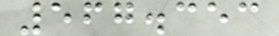567.353
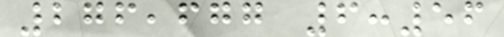276,677 6:56
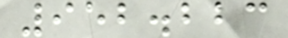952.223
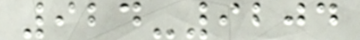924-9204
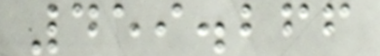459.266
